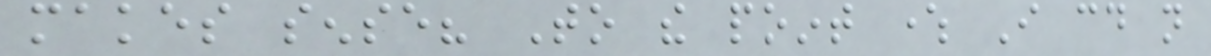makes sense? To the point where I could not
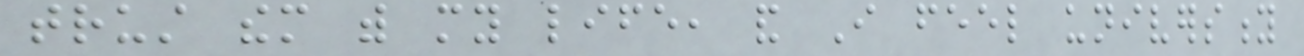trust them with my life, and I feel university
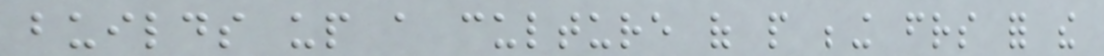builds up a culture of people being friends for the
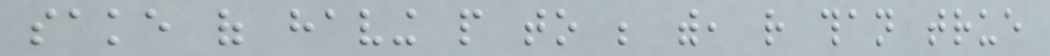sake of having people to be with, rather than true
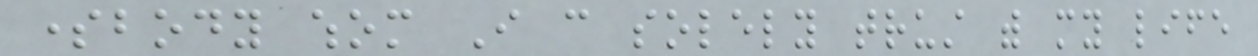somebody whom I can solely trust with my life
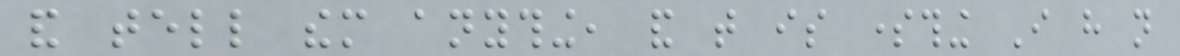and tell them anything, and that is something I have not
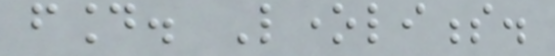found. Loneliness.
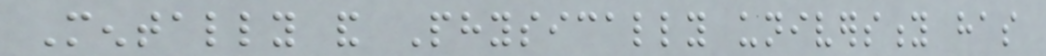Mentally and Physically university has
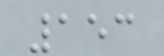153
